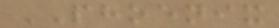PHOENIX
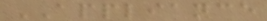APPLIANCE
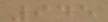945
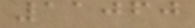11060
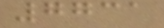7731
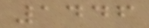1446
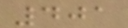401
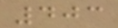403
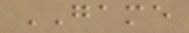GAME
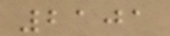2101
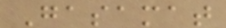Gasamat
